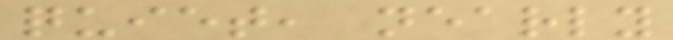quiet, nearly
